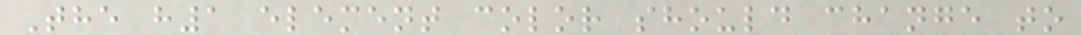The h1 element color should change to
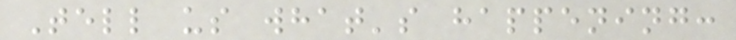Tell us what's happening:
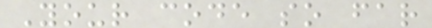Your code so far
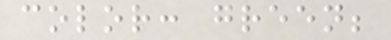color: green;
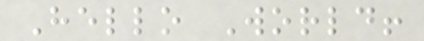Hello World!
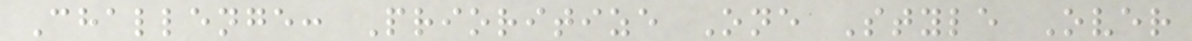Challenge: Prioritize One Style Over
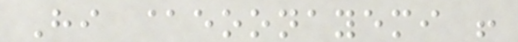Hi @eoonayemi !
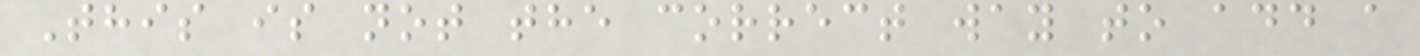This is not the correct way to add a
